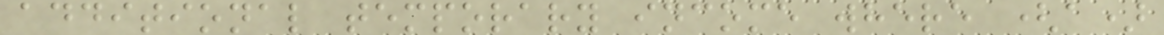additional temporary income where (a)
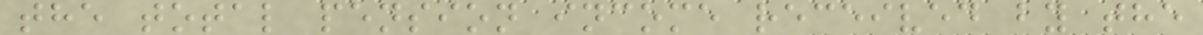the total pension income received by the
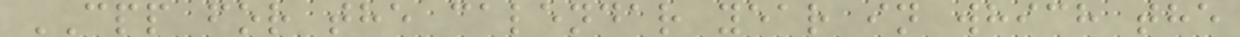CPP for the calendar year in which the
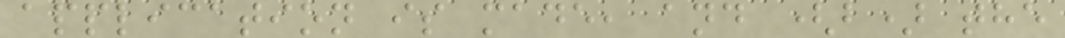application is made, and (b) the
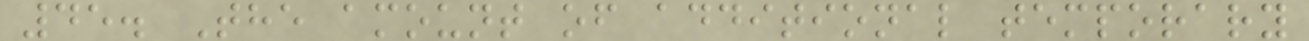45. The amount of additional temporary
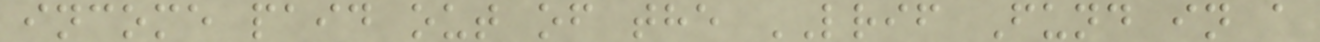income paid out of the LRIF Fund in a
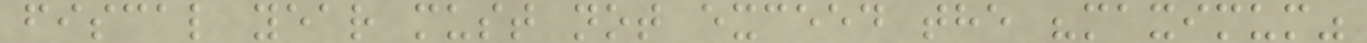fiscal year must not exceed the "maximum"
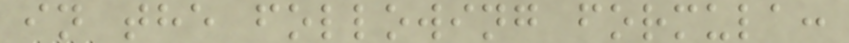in the following formula:
